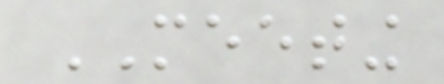MEETING
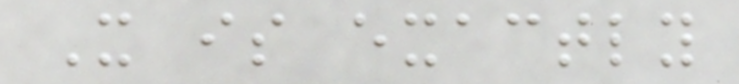It is exactly
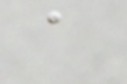a
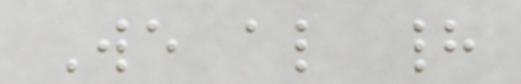We also had
